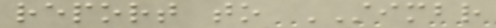report to STIMBR
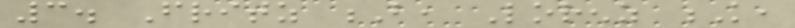3. Fritz B, Lorenz K,
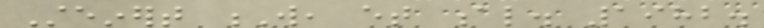Steinert W, et al. 1982.
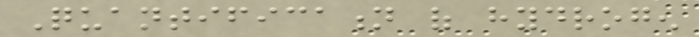Quantification of hydrogen
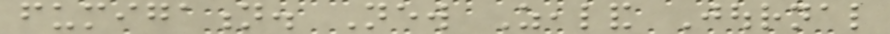fumigation. New Zealand Journal
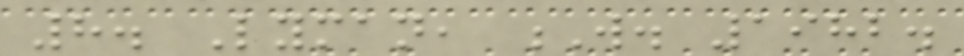8. Lyman, W. 1982.
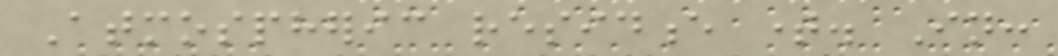Atmospheric residence time. In:
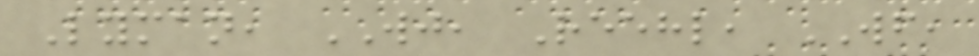Lyman, WJ, Reehl, WF,
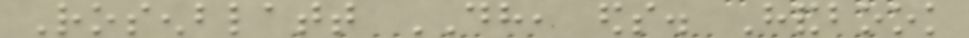Rosenblatt DH, eds. Handbook
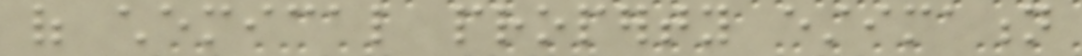of chemical property estimation
